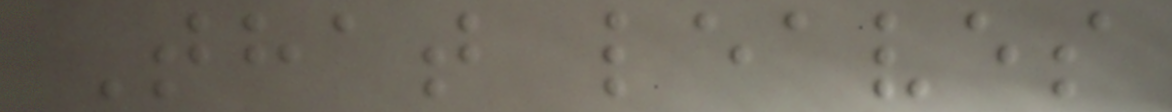That leaves
